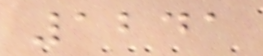1241
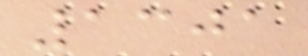1301
